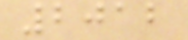2012
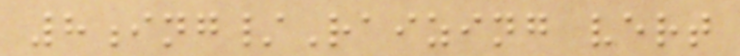8ing/Raizing vert
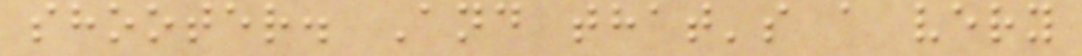shooter. And that's a very
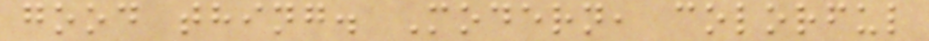good thing. Modern, colorful
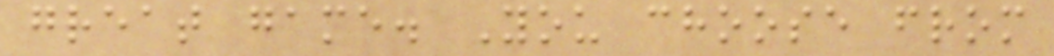great game. You choose from
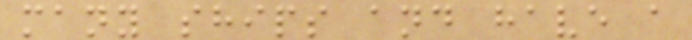many ships and have a
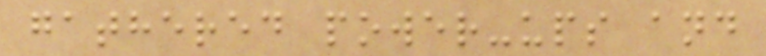gathered power-ups and
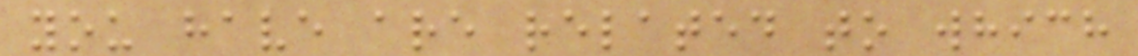you have are related to which
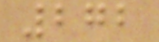272
